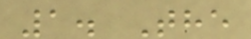1. The
